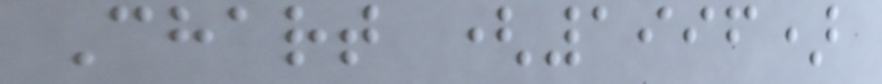Chart (1996)
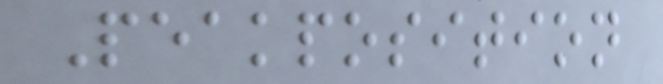Peakposition
